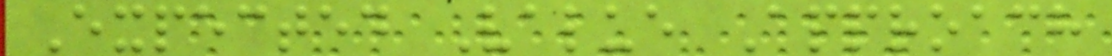Expected Value Approach
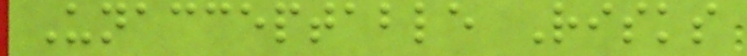Unacceptable Risks
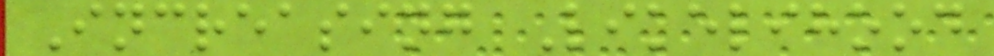Increasing Likelihood
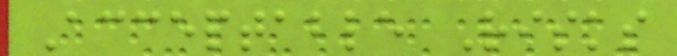Acceptable Risks
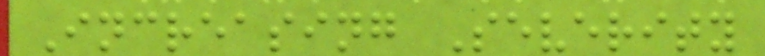Increasing Severity
